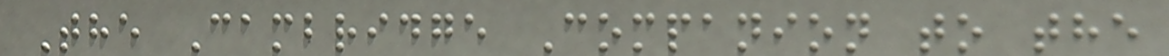The Cambridge Companion to the
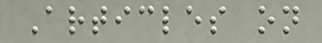Articles on
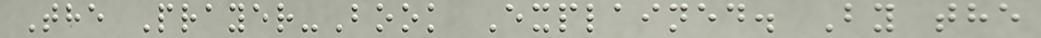The Prayer-Book Explained. By the
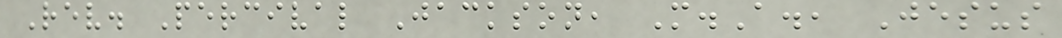Rev. Percival Jackson, M.A., Jesus
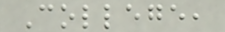College,
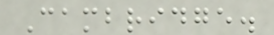Cambridge.
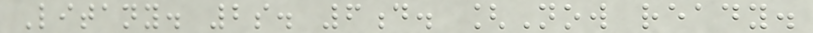Litany. 2s. 6d. [Now ready.
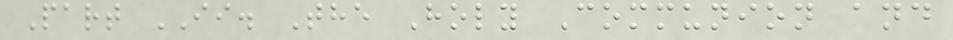Part II. The Holy Communion and
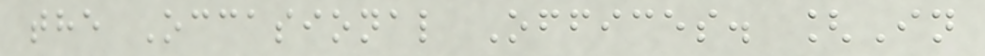the Occasional Offices. [In
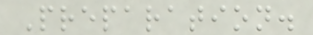Preparation.
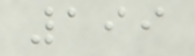199
